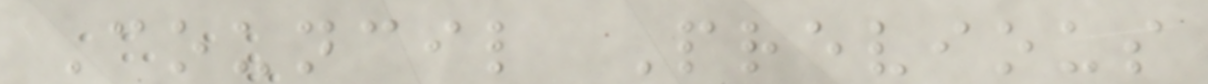Council Previous
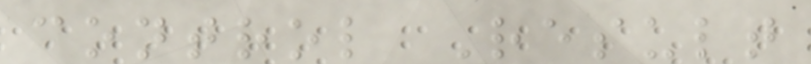control Result
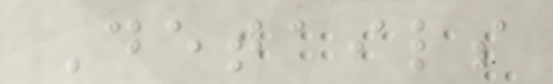Details
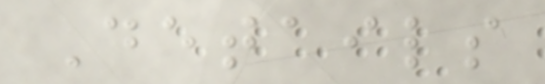Details
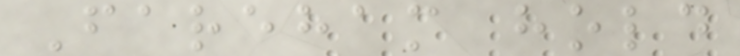Fareham hold
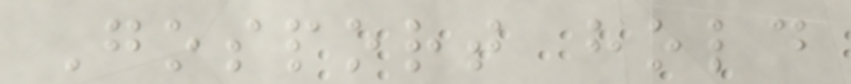Gosport hold
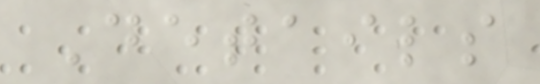Details
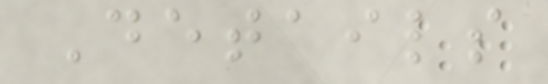Details
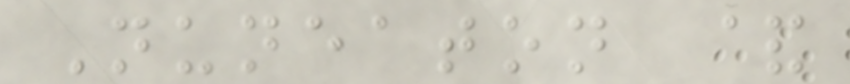Nuneaton &
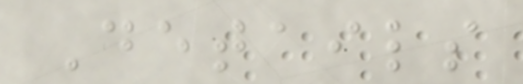Details
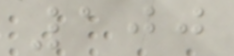100
